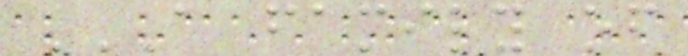A FAMILY OF
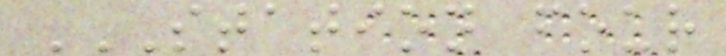STATION FOUR
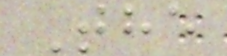The
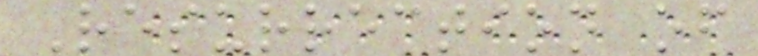Resurrection of
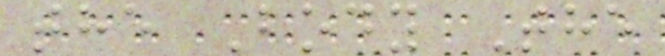the Body The
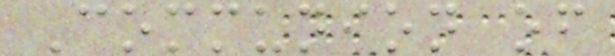Communion of
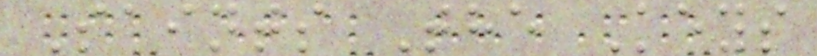Saints The Keys
